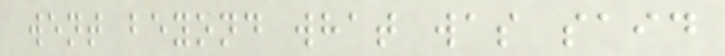went beyond what was said
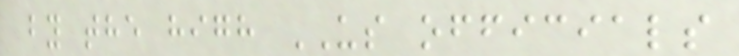by the high US officials
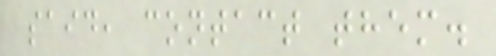said, contact them.
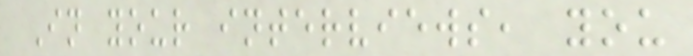In your interviews, you
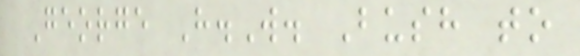George H.W. Bush to
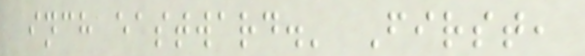inch eastward.' First,
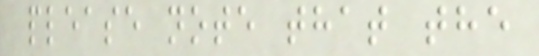please note that the
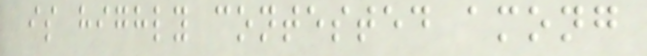is highly contested among
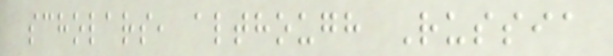scholars, although Russia
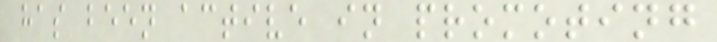has been active in promoting
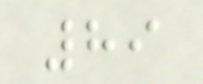89
